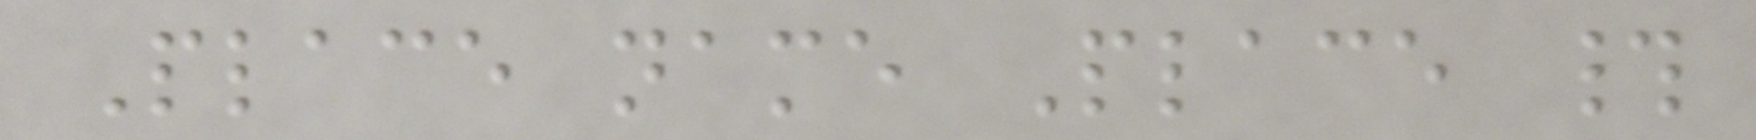Place name Place #
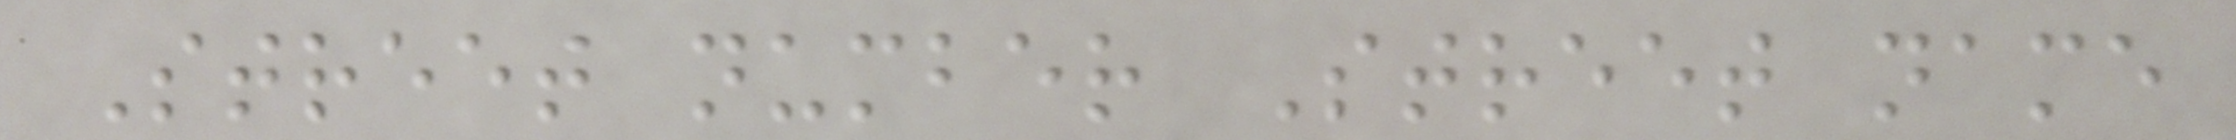Street number Street name
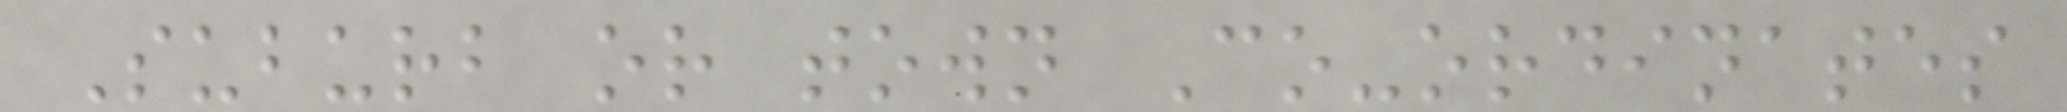Suburb or town Co-ordinates
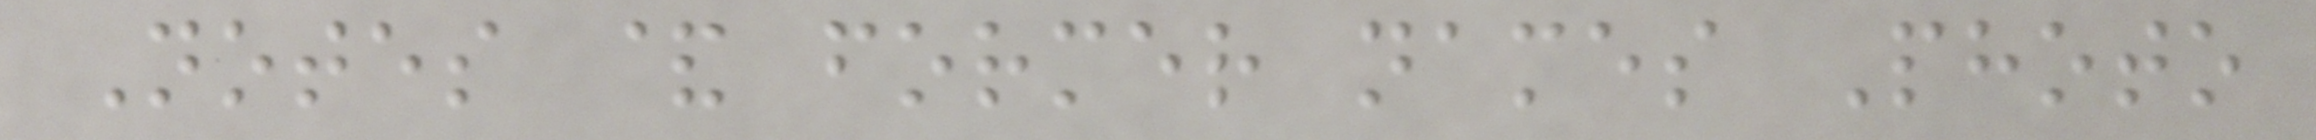Notes & former names Photo
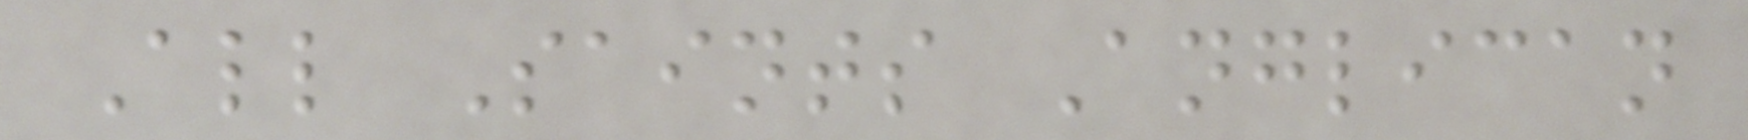All Saints Anglican
